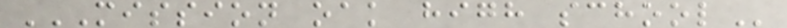MISSION OAK HIGH SCHOOL
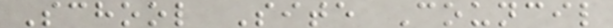School Site Council
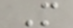M
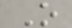O
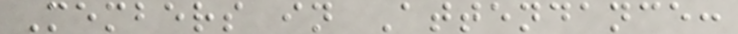Members in Attendance:
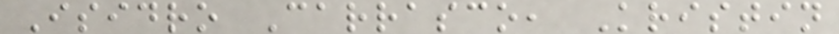Isidro Carrasco, Kristin
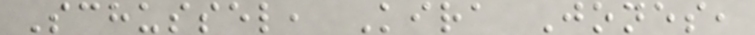Schussel, Kira Jones,
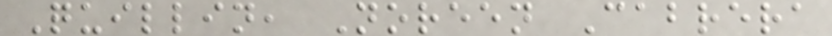Quillin, Noreen Cabrera
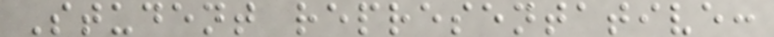Student representative:
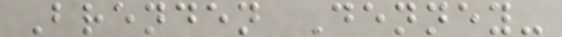Brenden Denney-
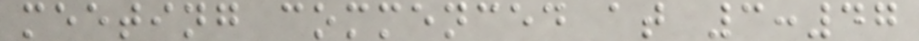meeting commenced at 3:47
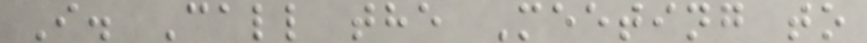I. Call the Meeting to
